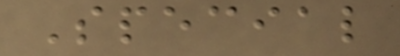Special
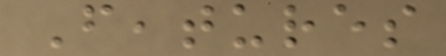Features
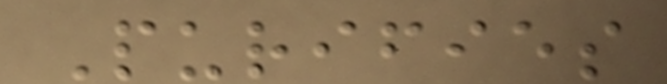Purifies
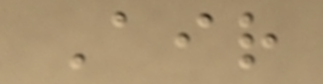Air
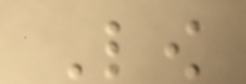Low
